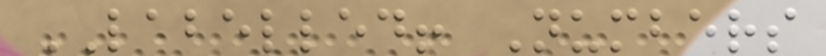LABELLED! Numbers
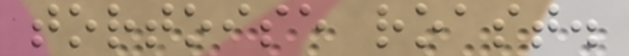tortoise roast.
